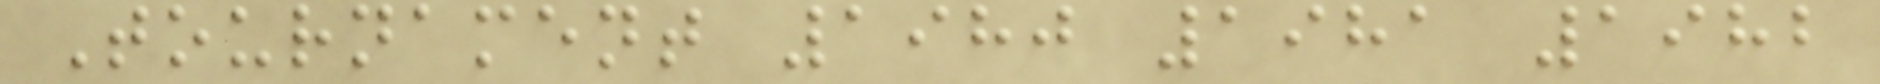Tournament 1980 1981 1982
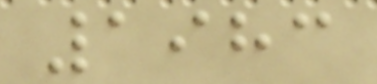1983
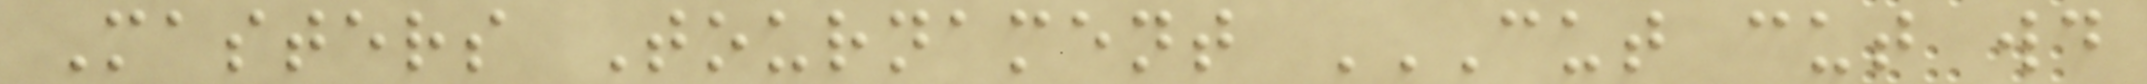Masters Tournament CUT CUT WD
